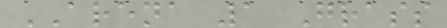ARENA 1 Grass
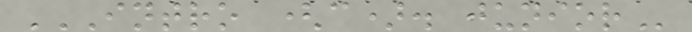INTRO (C). JUNIOR
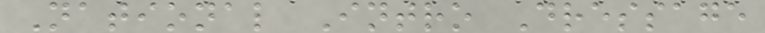National Intro Dressage
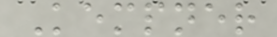Kempner
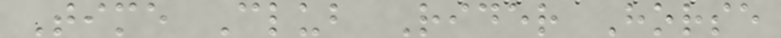Time Club Rider Horse
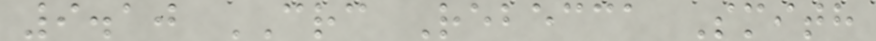9.10 CRC Rebecca Smith
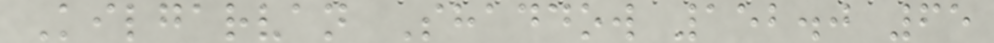Kilgarvan Shaddow 152.0 65
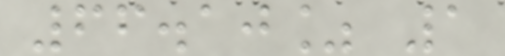66.10% 1
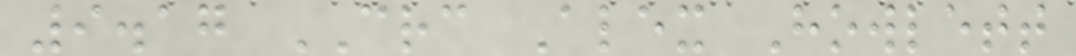9.17 CRC Alex Howlett
